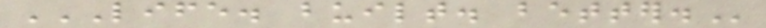LIFE. BUILT. BETTER.
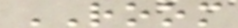ROOM
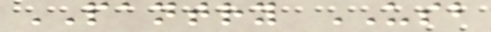PANTRY USB
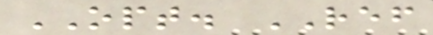OPT. REF
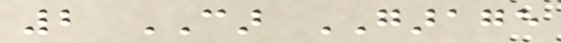2 CAR GARAGE
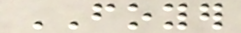FOYER
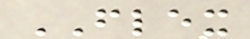FLEX
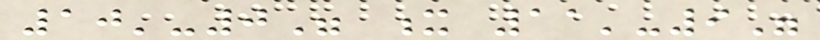10'-0" x 11'-9"
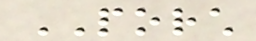PORCH
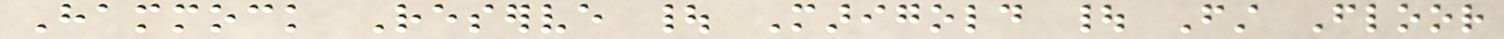Hammock Reserve | Marigold | First Floor
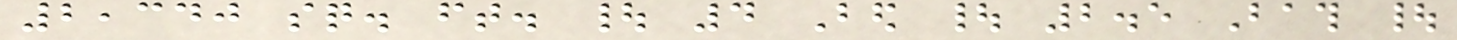2,340 sq. ft. | 4 Bed | 2.5 Bath |
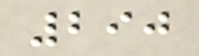290
